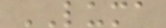LUMA
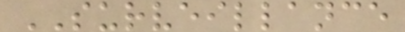SURVEILLANCE
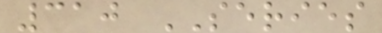310 SERIES
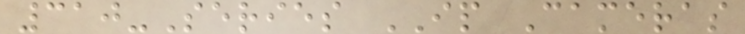310-Series IP Cameras
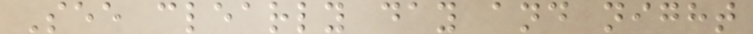See clearly day and night
